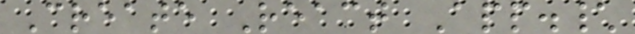Create React App.\
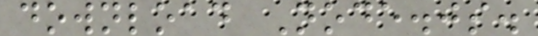download Node.js.
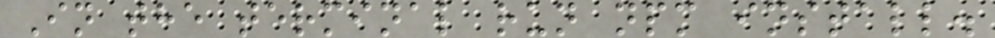In the terminal run npm install.
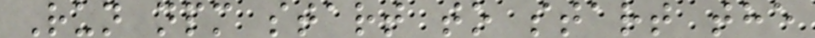Run npm start to start the
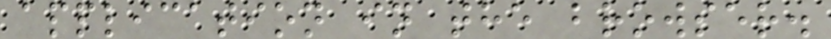application in the browser.
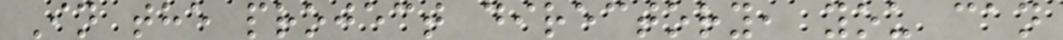In the project directory, you can
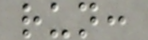run:
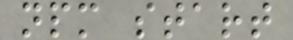npm start
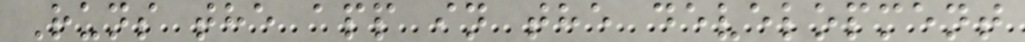Runs the app in the development
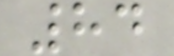84
